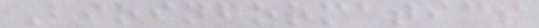Bioinformatics
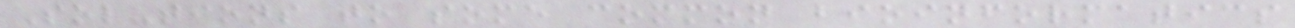Solutions to some common bioinformatics
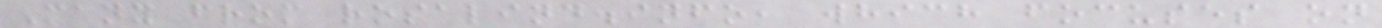Many from rosalind.info, which focuses on
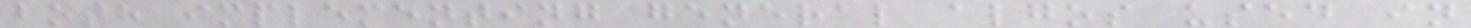both implementing general algos used in
